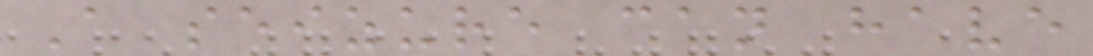A seizure can have
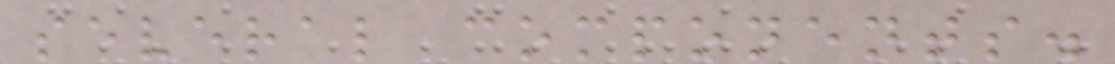several components.
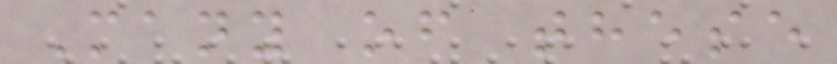Many of these
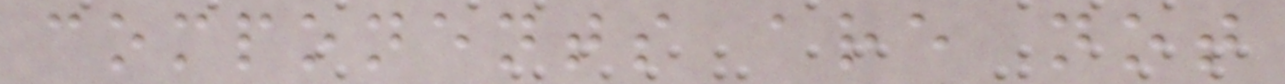components are not
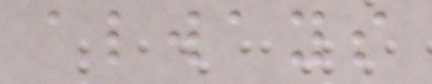always
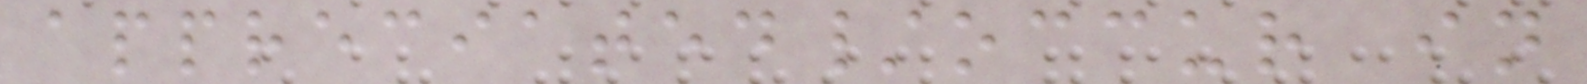appreciated/occur in
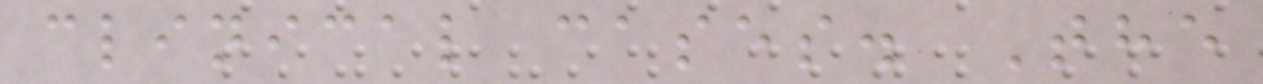clinical cases. The
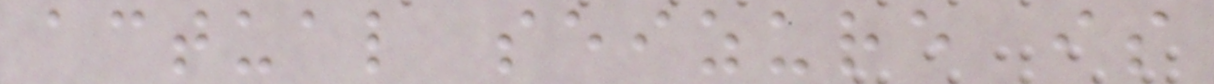actual seizure is
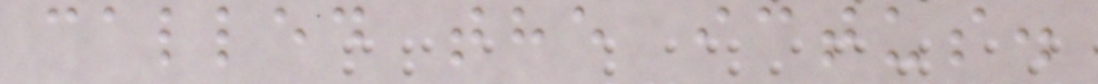called the ictus.
